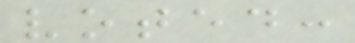voted:
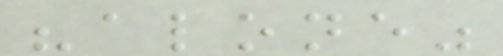"alone"
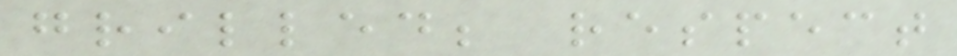grilled; respect
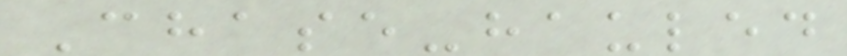Chase-hauled
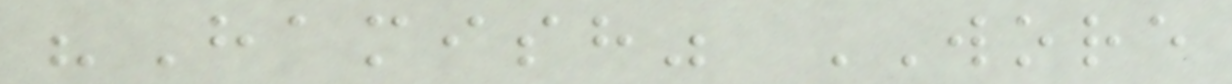"Hamish" WORE
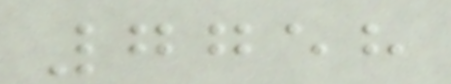7758
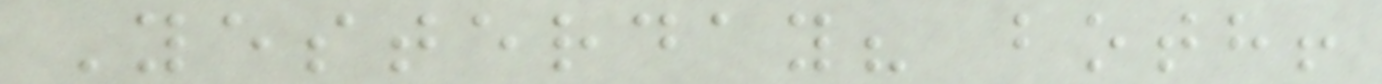Yesterday? both!
